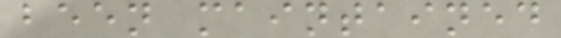been maintained
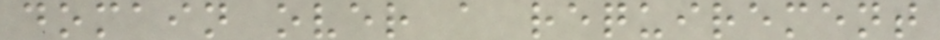domain over a requirement
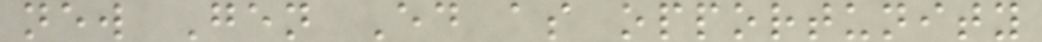new Gen Ed as opportunity
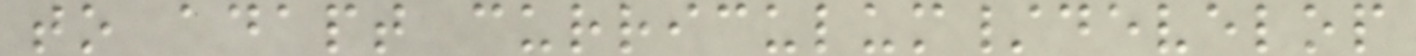to adapt curriculum/develop
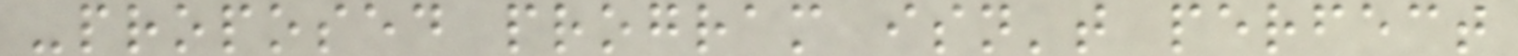-proposed program isn't perfect
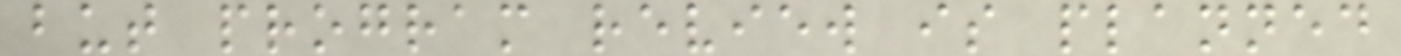but program review is planned
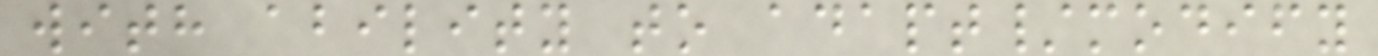with ability to adapt/modify
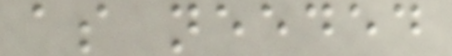as needed
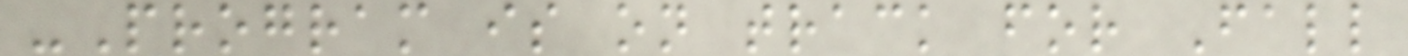-Program is on track for Fall
